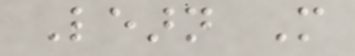Learn More
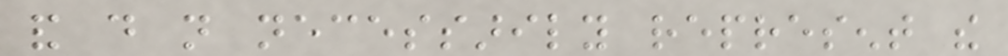and do not necessarily represent the
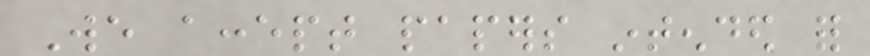We accept papers intended for
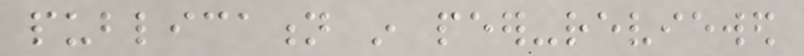publication in peer-reviewed
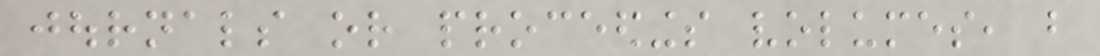journals or proceedings volumes, but
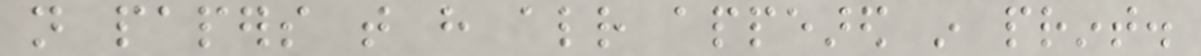not papers that have already appeared in print.
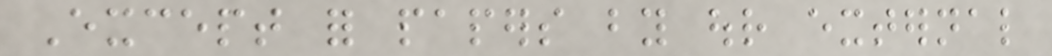Except for papers by our external
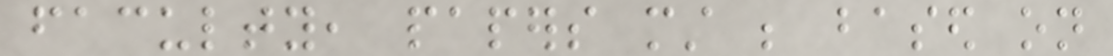faculty, papers must be based on
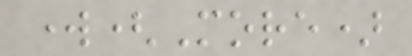work(More)
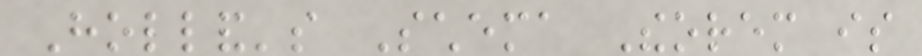Holland's Schema Theorem is
